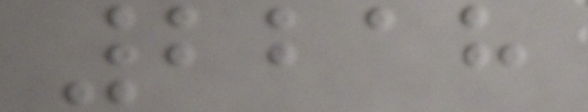2218
